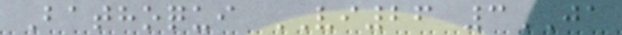Bathoqui VI26 3JA
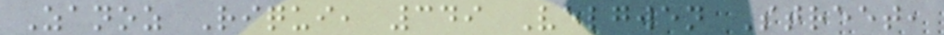Zanoz Riqui, 349 Velgwen Street,
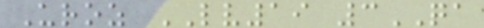Uroz LV19 3QA
